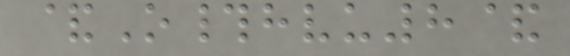&O#hvu8&
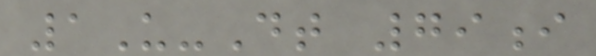1U-Dt 79i
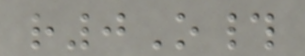r0O#
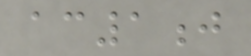ac1j
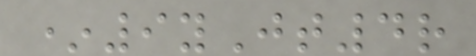*9yJt4r
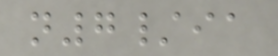n7/ia
